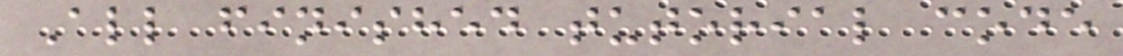All finished tutorial code
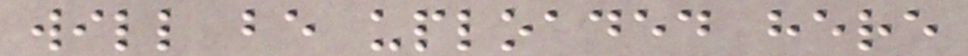will be uploaded here
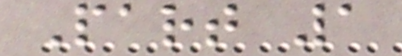Part 1
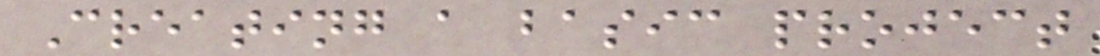Creating a basic project
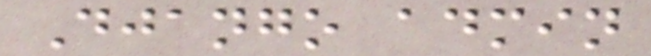Django admin
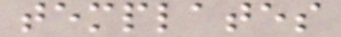templates
